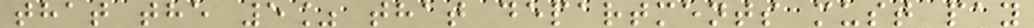that the 5% that departments must pay
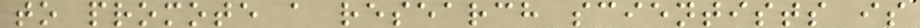to promote a research scientists is
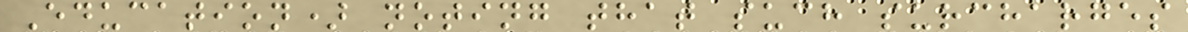Education) noting that such surcharges
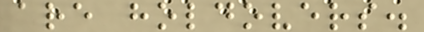are holdovers.
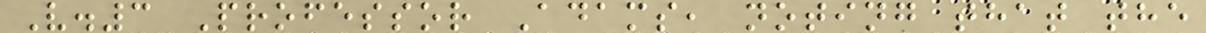V.3 Professor Adams, noting that the
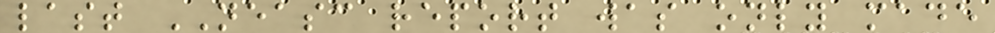last NEASC report was only made
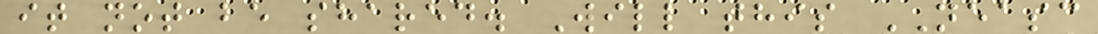it not be shared. Will this NEASC
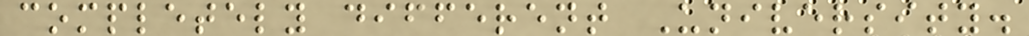completely different University.
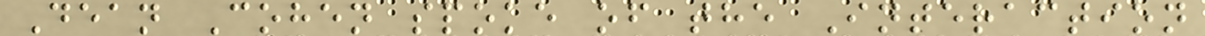Dean Cohen spoke of the Interaction
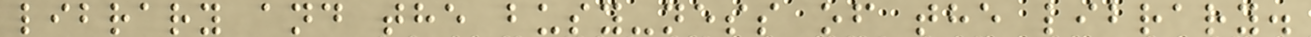library and the busy-ness of the library.
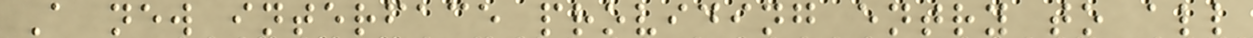A new interface providing entry to all
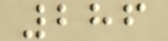286
